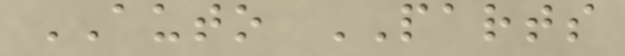AUTO PARTS
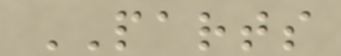PARTS
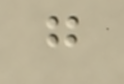g
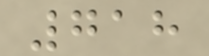718
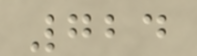724
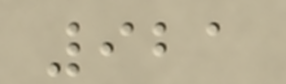921
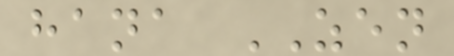hana ZEN
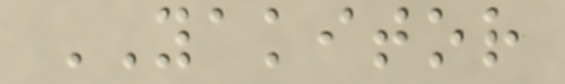YAKITOR
